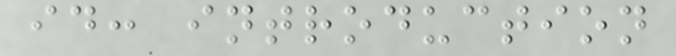id: introduction
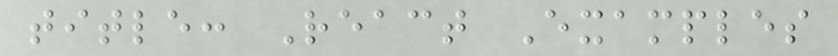title: React Examples
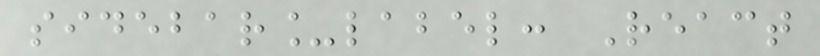sidebar_label: React
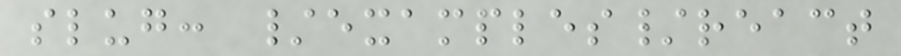slug: /examples/react
